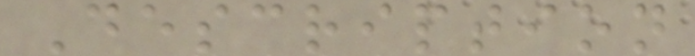Description
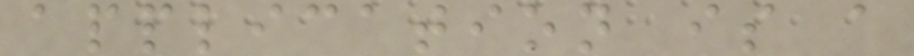application is a
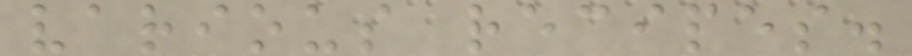various recipes.
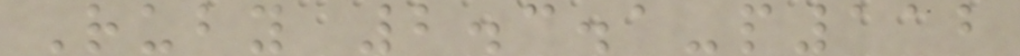Ruby 2.3.1-p112
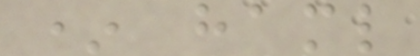* haml
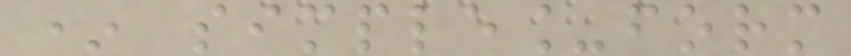* simple_form
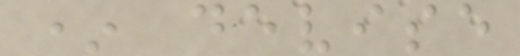* devise
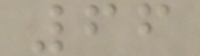66
